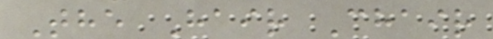The Hair Chair
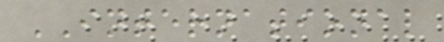INTERNATIONAL
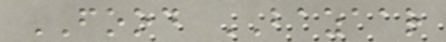FOOD BAZAAR
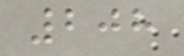208
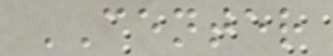CENTER
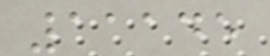11145
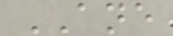ANE
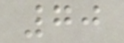70
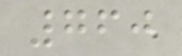760
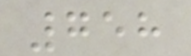758
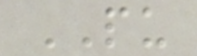PU
